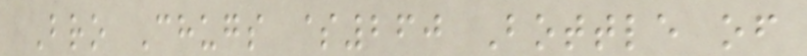Bro Chugs $260 Bottle of
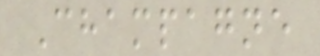Champagne
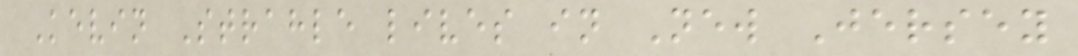Kevin Strahle lives in New Jersey
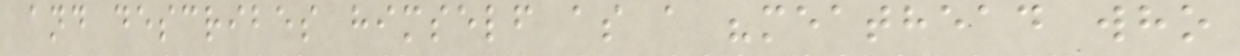and describes himself as a "meathead who
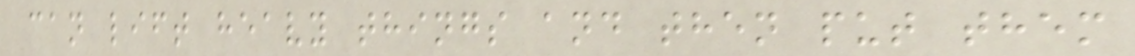can lift heavy things and then put them
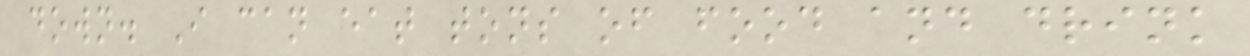down. I can eat tons of food and drink
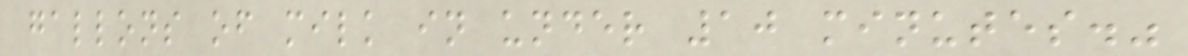gallons of milk in under 10 minutes."
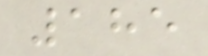185
